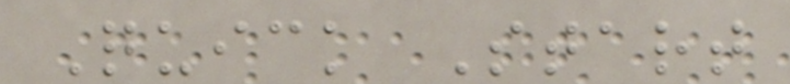Quick Start
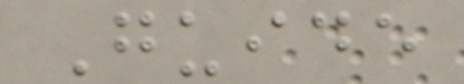Guide
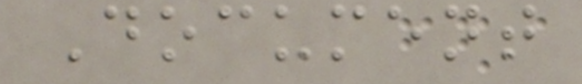Document
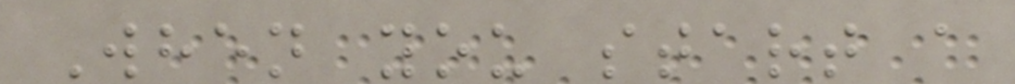When you start a
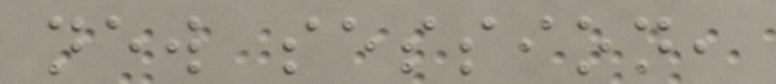new session,
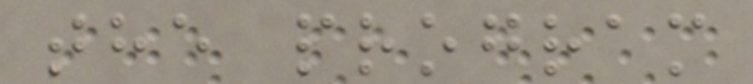the program
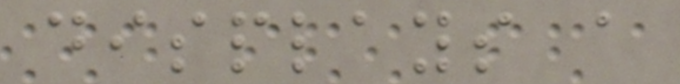displays a
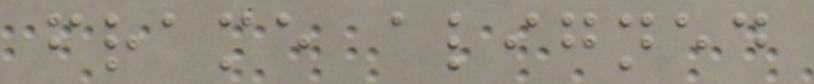frame aligned
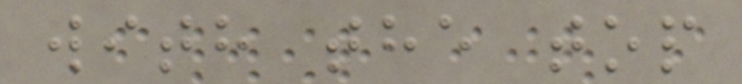with the top
